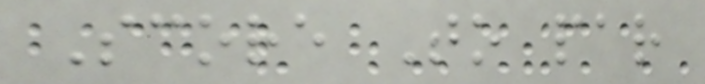Score To par
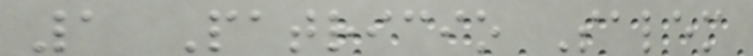1 Patricio Salem
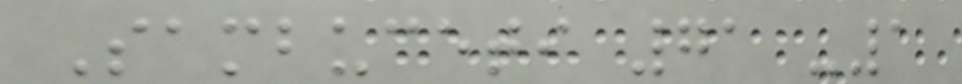Sambuceti 71 -1
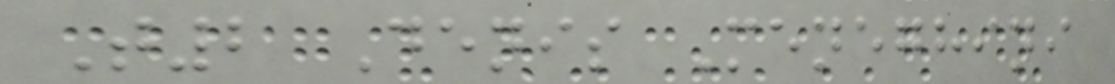T2 Denis Meneghini
